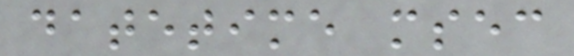datetime msec
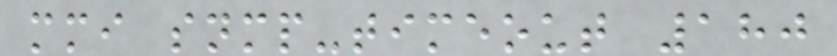mmi snmp-timeout 180
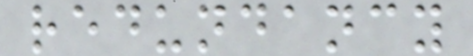redundancy
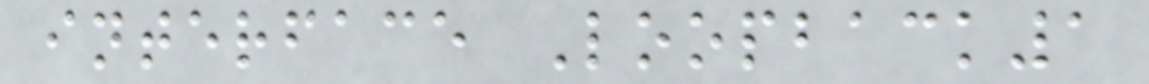interface Loopback1
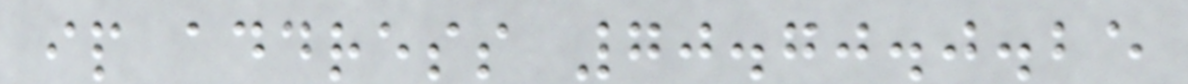ip address 70.70.0.25
